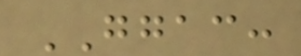GGAC:
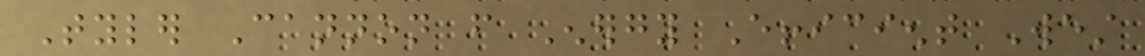Tyler Cannon from Energy Efficient West
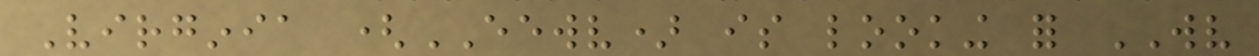Virginia (EEWV) is looking for WV
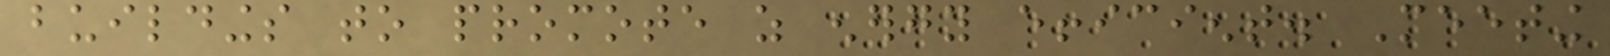buildings to promote as energy efficient. Meeting
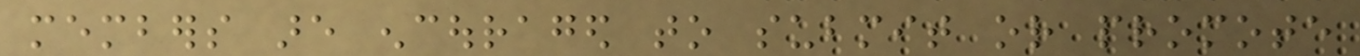members are encouraged to submit or promote
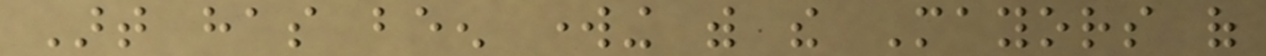Art has been working with the Mayors of
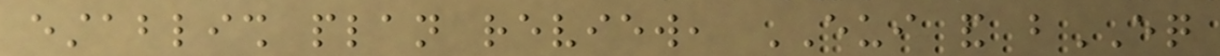establish plan review, EUI and bEQ
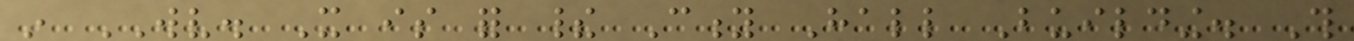in WV. It is for their City Hall Building. This
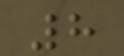8
